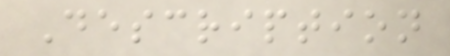Description
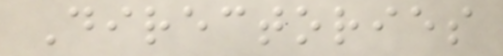Directories
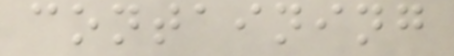containing
